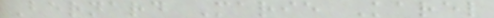Bernard Marie Karel
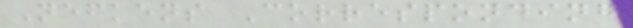Nefkens Corresponding
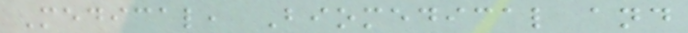Medical, Biomedical and
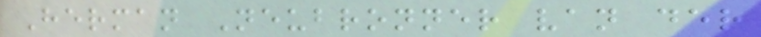Herman Neubronner van der
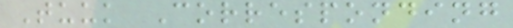Tuuk Corresponding
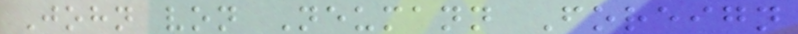John von Neumann Foreign
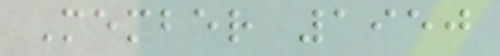Member 1950
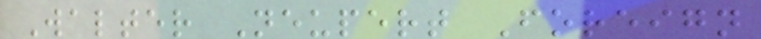Walter Neupert Foreign
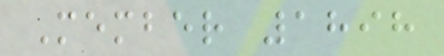Member 1898
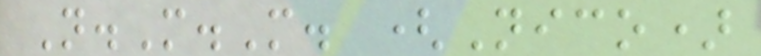N.M.M. (Nico)
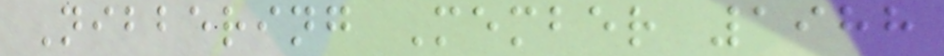Nibbering Member 1988
